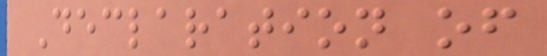Declaration of
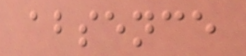absence
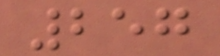257
